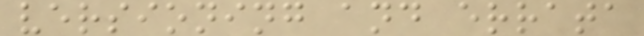versioning and errata
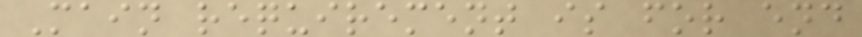Main requirement is for end
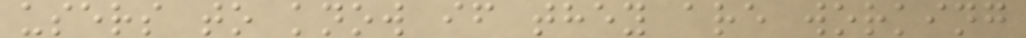users to know if they are working
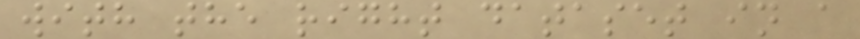with the right dataset in a
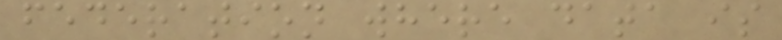federation where data is
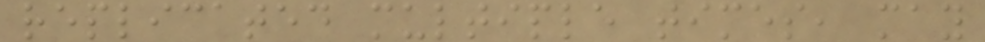replicated multiple times, may
